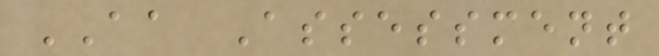AA Assessment
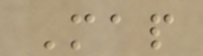Map
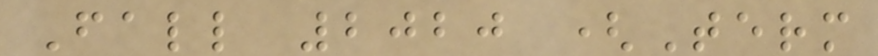Fall 2020 (Term
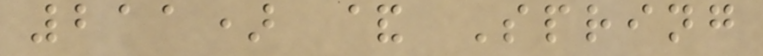211) & Spring
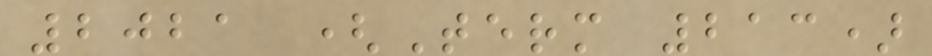2021 (Term 213)
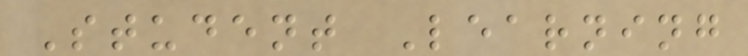Student Learning
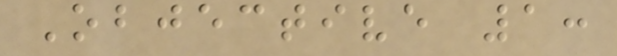Objective 1:
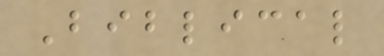Biblical
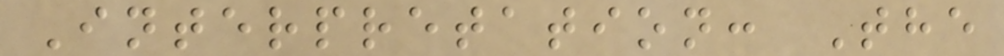Interpretation: The
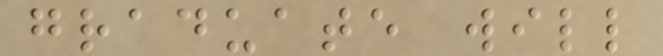graduate will
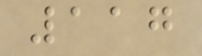117
